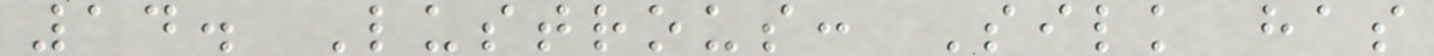14. Lustrous: Silk has
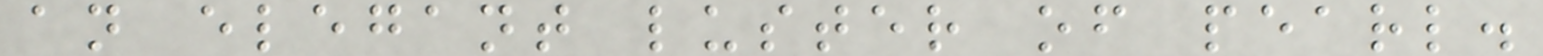an elegant luster of pearl.
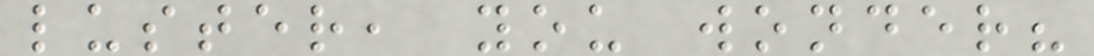luster, you wonder?
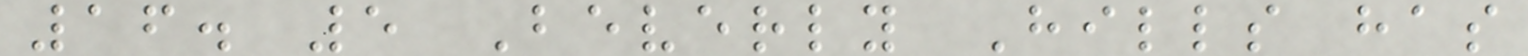16. 5 Beverly Hills has
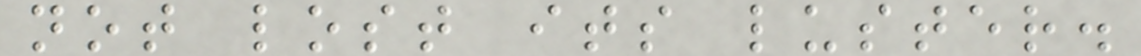not lost its luster.
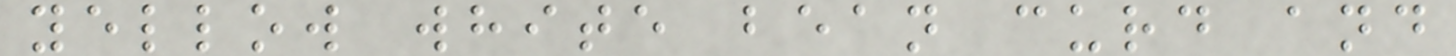yellow white bean curd and
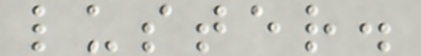luster.
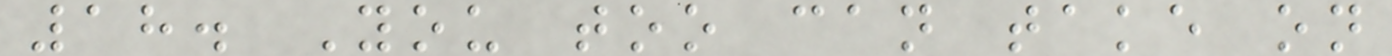18. You too can take on
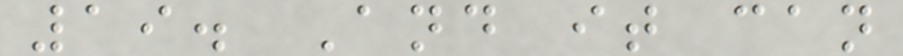19. And it can
